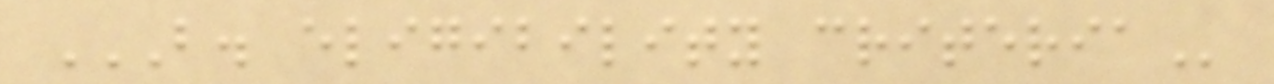B. ELIGIBILITY CRITERIA
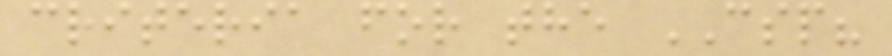criteria for the CSP?
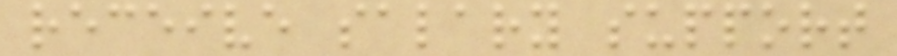receive salary support
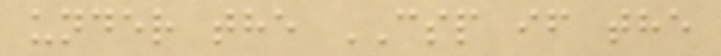under the CSP if the
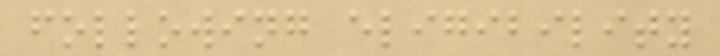following eligibility
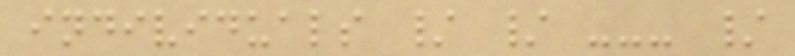individuals / / --- /
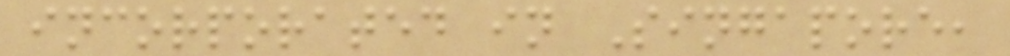incorporated in Singapore,
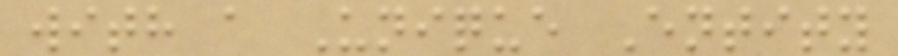with a Unique Entity
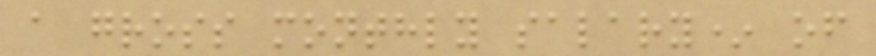a gross monthly salary* of
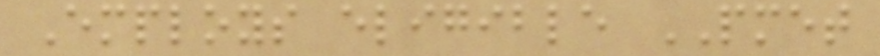Employs eligible PMET
